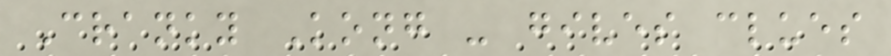Cranky Kong - gives clues
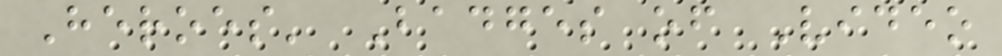Heroes' Badges of Video
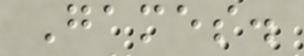Games.
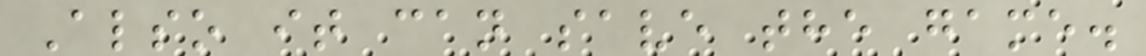Also it can save the game.
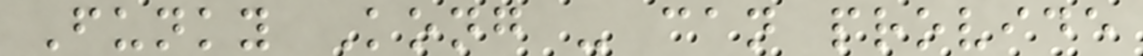Funky Kong - can provide
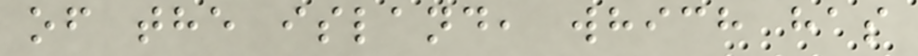of the island, which has
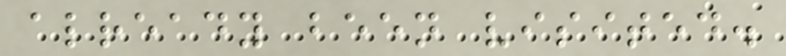already been visited.
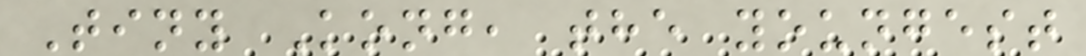Tiny Kong, the youngest
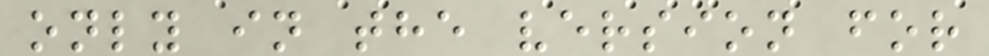only in the version for
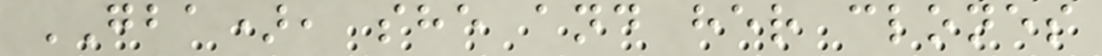GBA), she and her clones
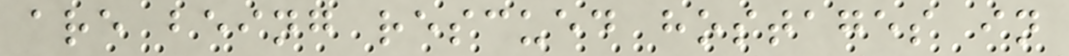are being rescued hostages in
